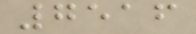7516
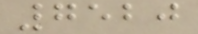7520
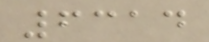6314
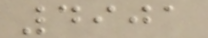4901
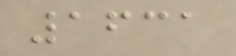1631
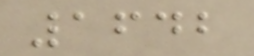1642
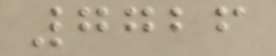7726
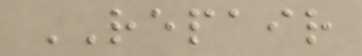REPAIR
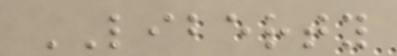LIBERTY
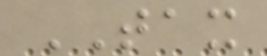TAX
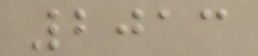2013
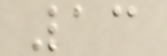13
